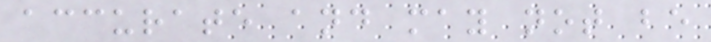accurate and may not be
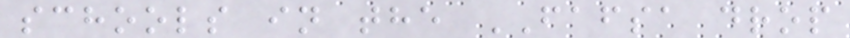schools in the FAFSA drop
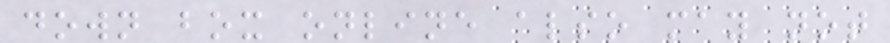down box online also may not
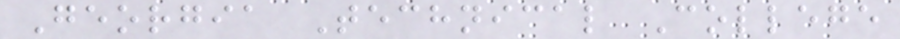Georgia Technical College
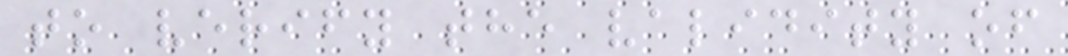to verify the validity of
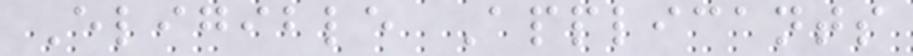Eligible Applicants
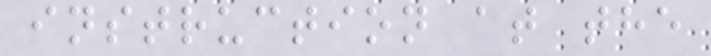instruction at the
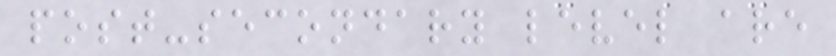post-secondary level are
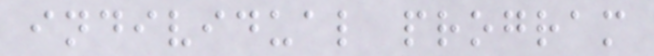individual program
